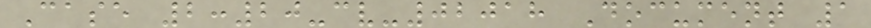Case 2:20-cv-02018 Document 1
